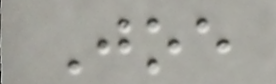Joe
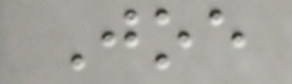Joe
